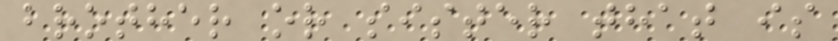brother or sister that is
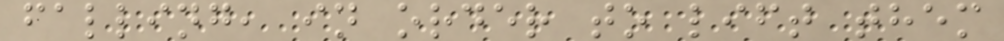falling, in order to lift them
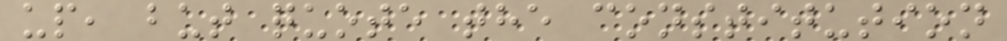up, but quote the constitution
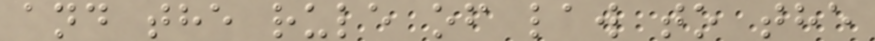and the rule of law to the
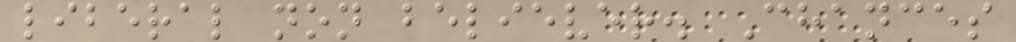liberal non believer. Chances
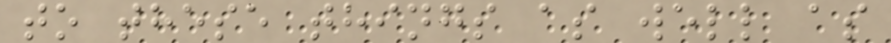to these things as well as
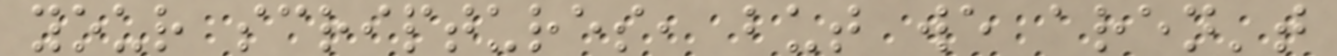your scriptures, but we aren't
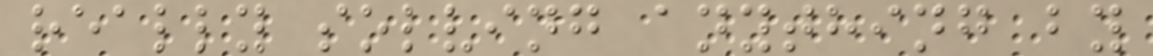really solving anything by
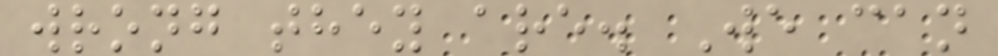wrong they are. We can
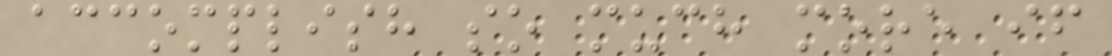accomplish so much more if
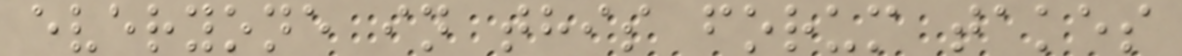everyone in this forum takes
